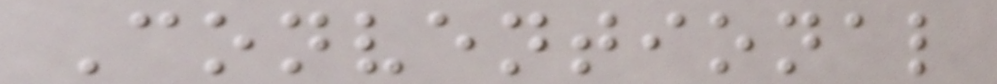Conventional
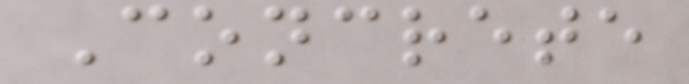Concrete
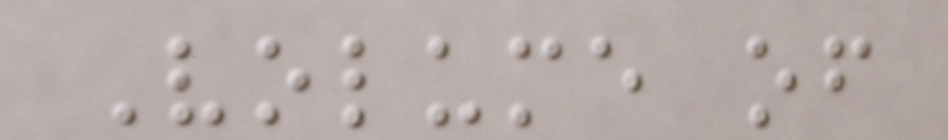Volume of
